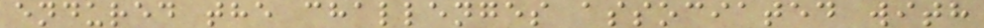endured the challenges associated with
